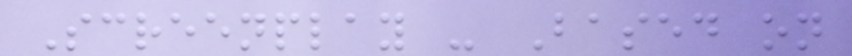Screenplay - Based on
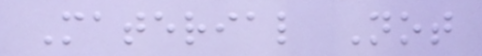Material Not
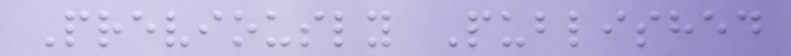Previously Published
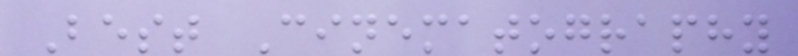Best Cinematography
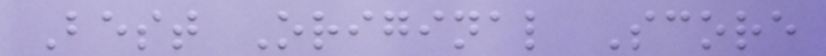Best Original Score
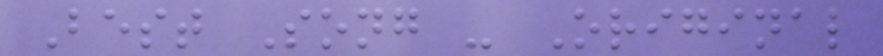Best Song - Original
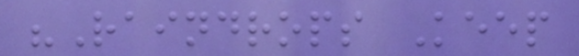"Raindrops Keep
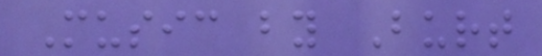Music by Burt
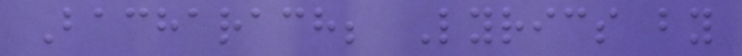Bacharach; Lyrics by
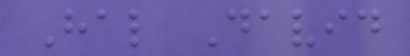Hal David
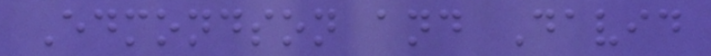Edmondson and David
